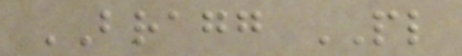BRAGG PL
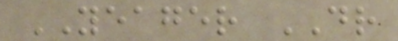YEAGER DR
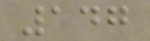147
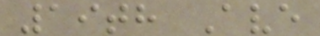19th Ave
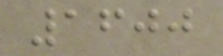1600
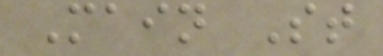Main St
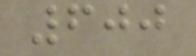600
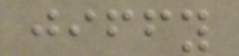jiffy
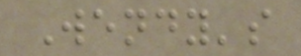Wendy's
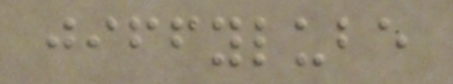jiffylube
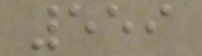559
